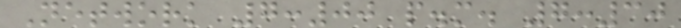Network 7:00 p.m. 7:30
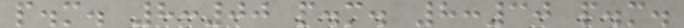p.m. 8:00 p.m. 8:30 p.m.
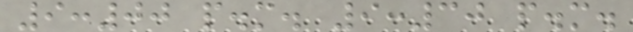9:00 p.m. 9:30 p.m.
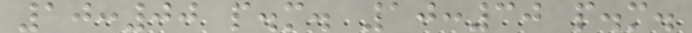10:00 p.m. 10:30 p.m.
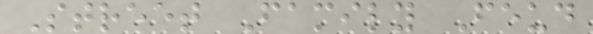Street Family Feud
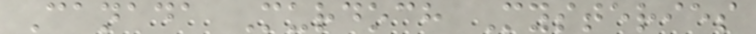Canada Murdoch Mysteries
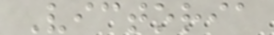Victoria
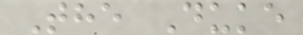The Duke
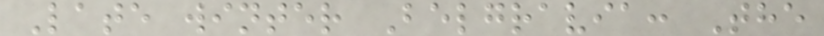Late winter Belgravia: The
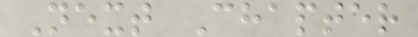Next Chapter
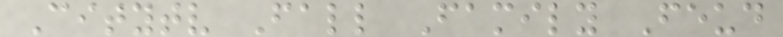Citytv Fall Family Feud
